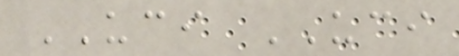UCI UCI
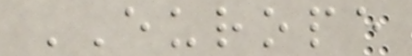EUROPE
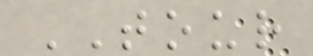TOUR
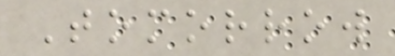Tomorrow
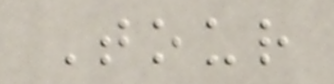Tour
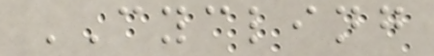CYCLING
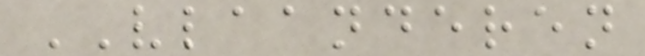VLAANDEREN
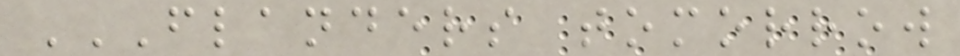FLANDERS TOMORROW
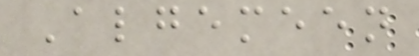Algemeen
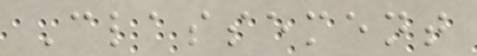Classement
